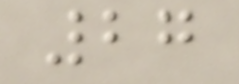27
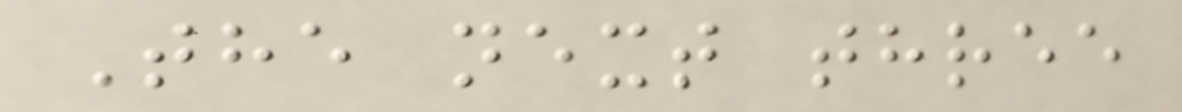The next three
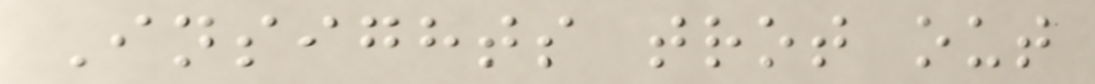Insights trot out
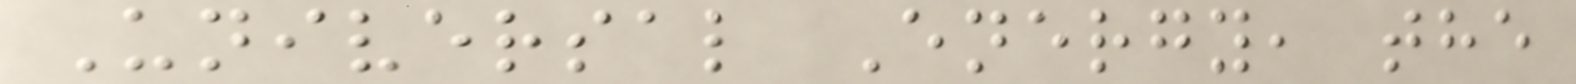Universal Energy, the
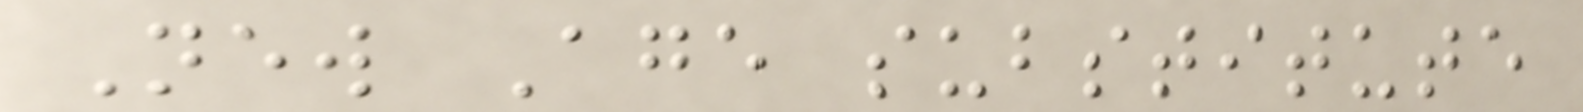New Age substitute
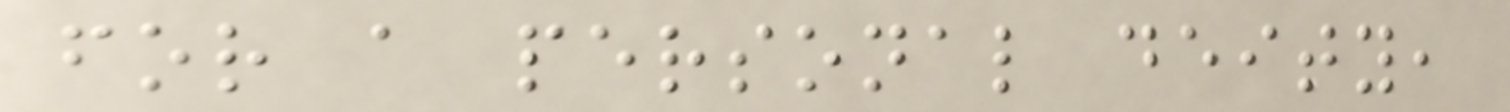for a personal deity,
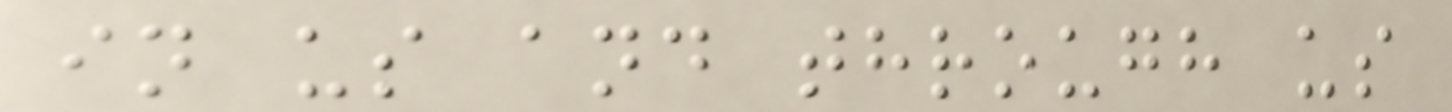in us and through us
